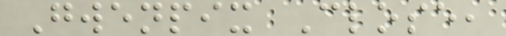Gwenpix Close,
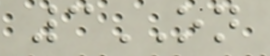3ON
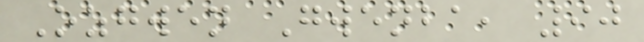Ozgwen Gwenba, 90
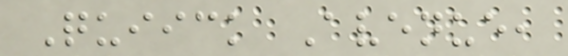Quiick Avenue,
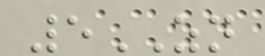5ZN
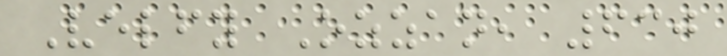Velfy Ozzan, 630
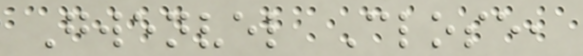Gwenvel Close,
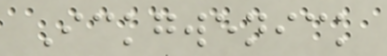Ickgwenick
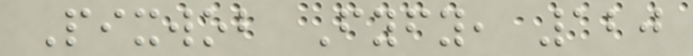Pixwob Fyfy, 120
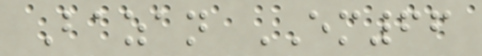Bazan EM66
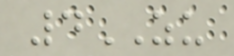4ZU
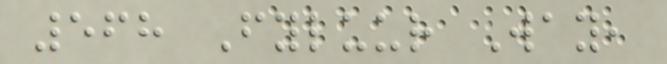568 Fyluur Way,
